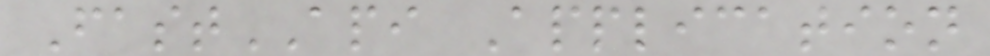FastAPI Application
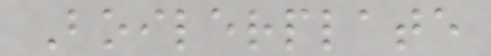Boilerplate
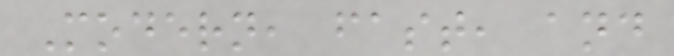Modern, fast, and
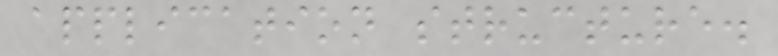application structure.
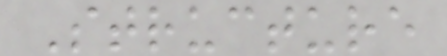Structure
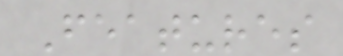Features
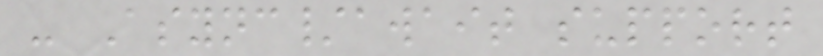- Async/await support
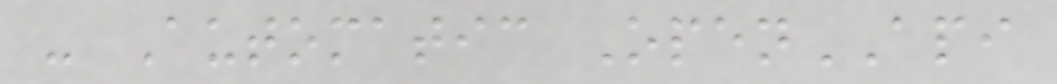- Automatic OpenAPI
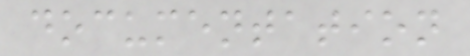documentation
